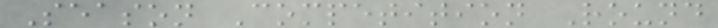Season Competition Round
